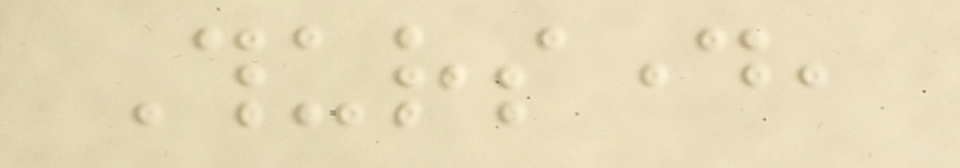Thursday,
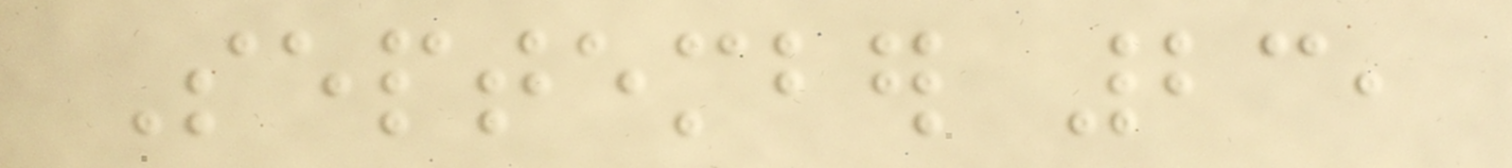September 23,
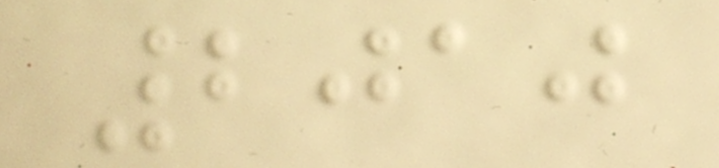2010
